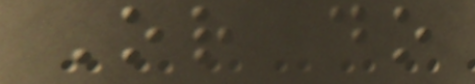Or do
